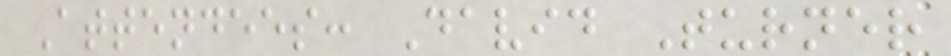Attendees: David Turner
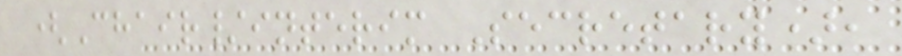(Chair/interim Secretary),
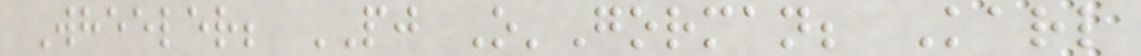Wheeler; PJ O'Gorman; Karl
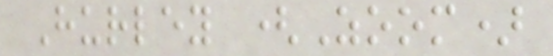Hurley (Zoom)
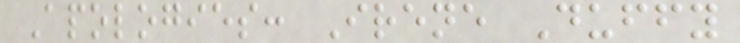Apologies: Irene Duffy
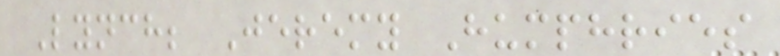Lynch; Jeremy Humphries
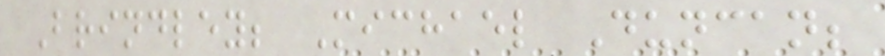Brindley; Michael Duncan;
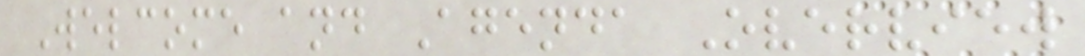Welcome and Agenda Overview
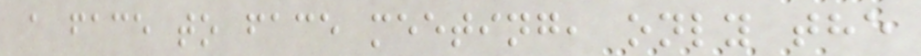a face to face meeting, only the
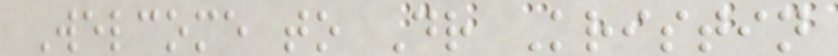Welcome to Dr Kristin
